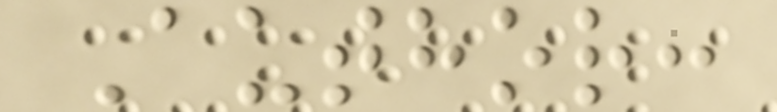Author:
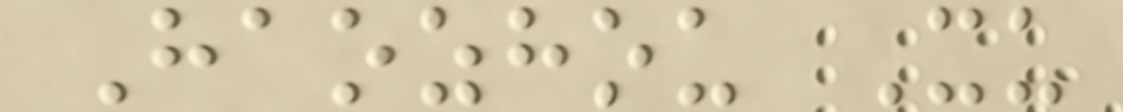Haozhou Xu
